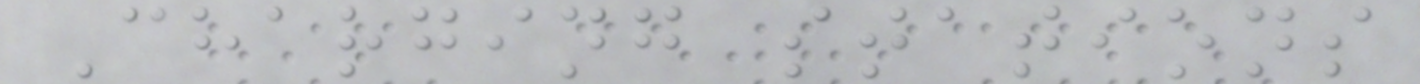Charging stations
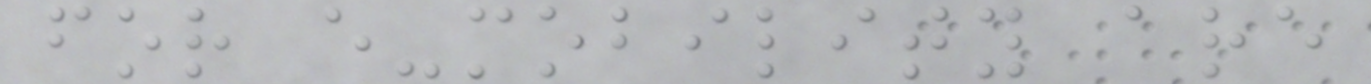for e-mobility are
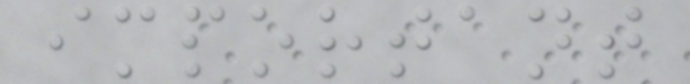important
